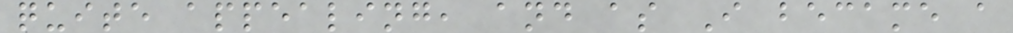quite appealing, and as I became a
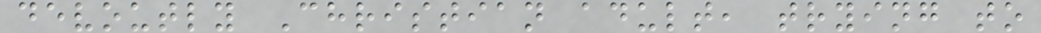devoutly Christian adult, trying to
